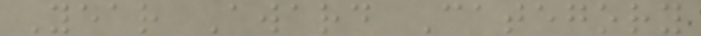Year Award Category
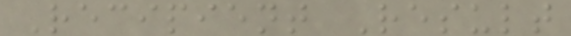Recipient Result
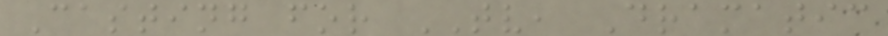Casting for TV, Dramatic
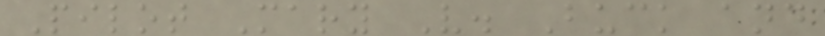Pilot Mary V. Buck and
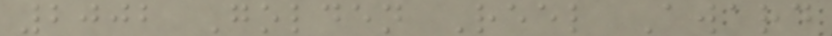2002 Golden Reel Award
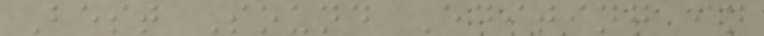Best Sound Editing in
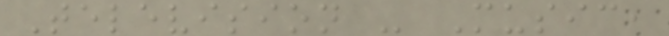Television - Music,
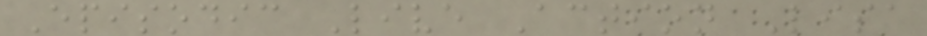Episodic Live Action Lisa
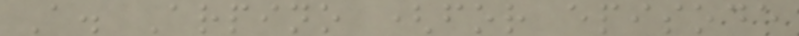A. Arpino (for episode
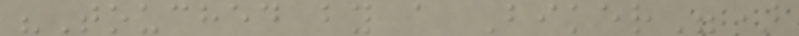"Touched by a Biker")
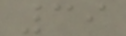39
